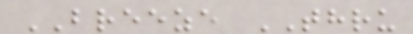BREEZE THRU
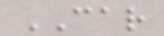CAR
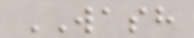WASH
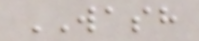WASH
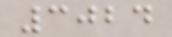3024
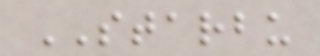STARBU
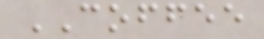COFFEE
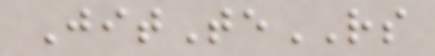JitTeRS
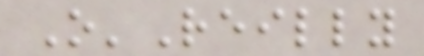O'Reilly
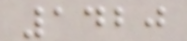1420
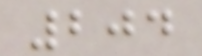204
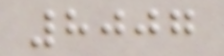8007
